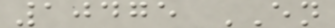10475 EN
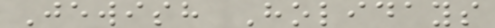Jewish Holidays
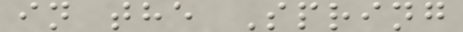in the Spring
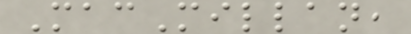MacMillan,
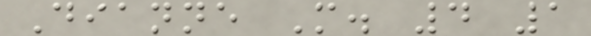Dianne M. 4 1
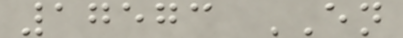17573 EN
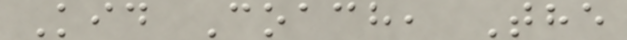Kid Coach, The
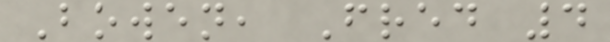Bowen, Fred 4
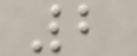2
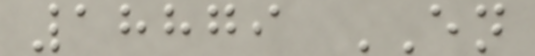18879 EN
